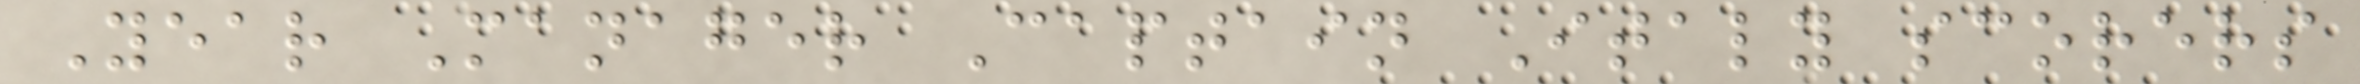Year Manager Captain Italy scorers
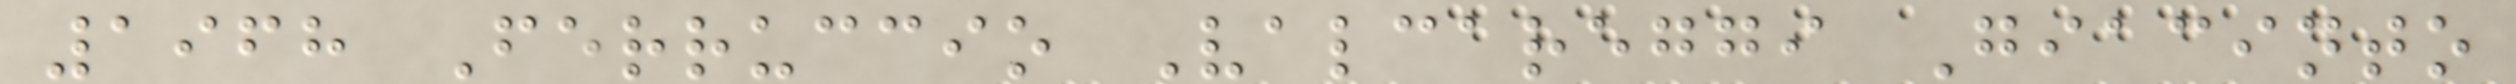1968 Ferruccio Valcareggi Giacinto
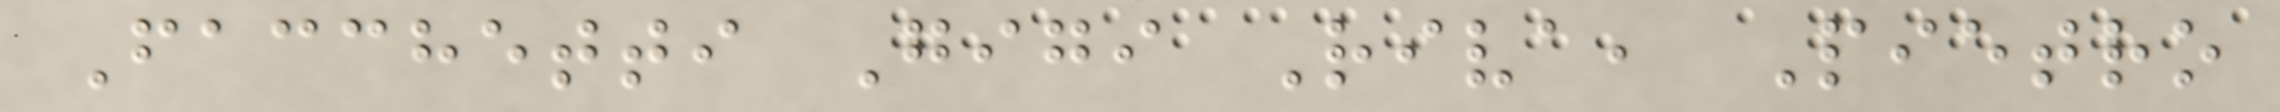Facchetti Gigi Riva, Pietro
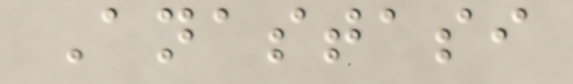Anastasi
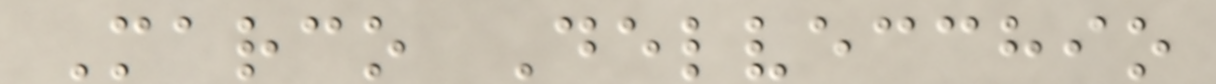Marco Delvecchio
